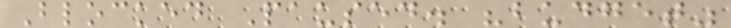Blocked Paused. "budget"
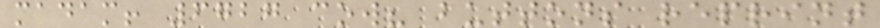madam! 6727 cow? buttons reprint
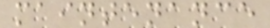maintenance
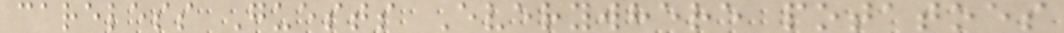careless Guests Everywhere potatoes
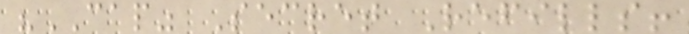"CAP" Secret Refills!
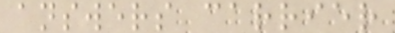answers carrier
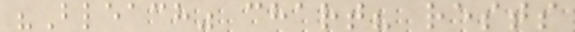"Bleach" chart? rests
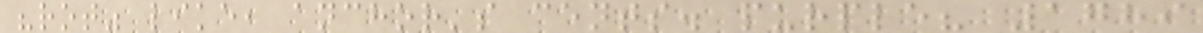"rot" like, anchor's cents. purple? 1789
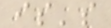is's
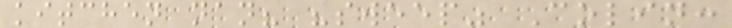kitchen nan? "sweep" Colin:
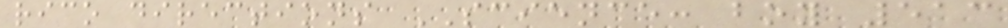rico directions SCIENCE: boy 513
